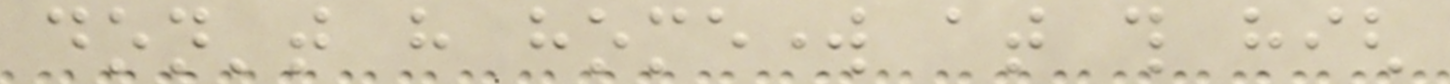don't have homework at this high
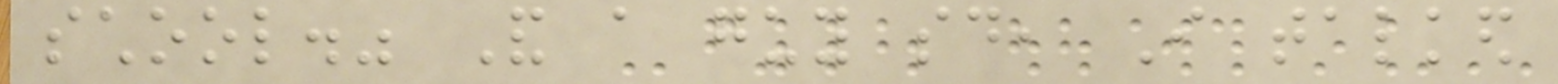school." And a guy said, I talked
